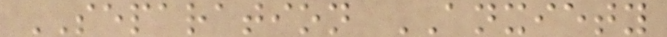SEPARATION ANXIETY
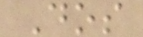Dos
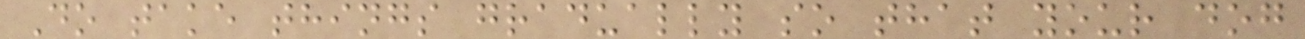Do take things gradually so that your dog
